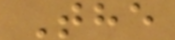The
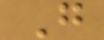G
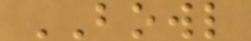BOWL
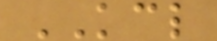KCL
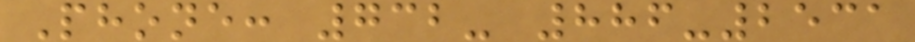Phone: 732- 886-2531
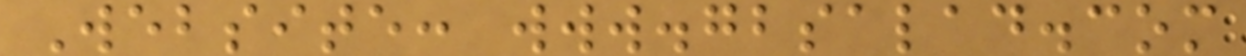Website: www.gbsalad.com
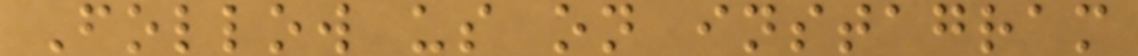Follow us on instagram
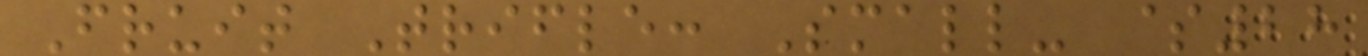Fruit Trifle: Small- $28
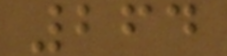264
